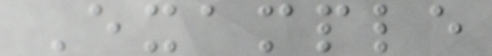Example
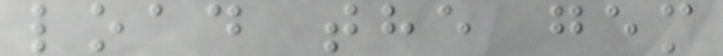load the gem
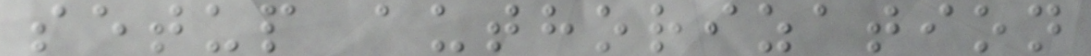setup authorization
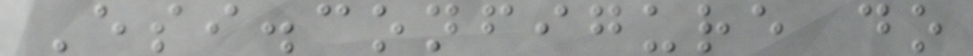Esi.configure do
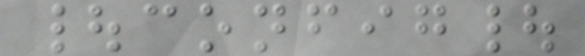|config|
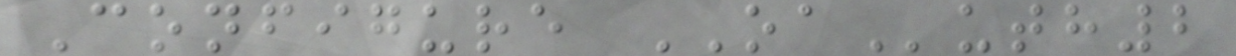Configure OAuth2
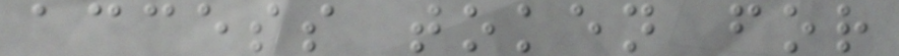access token for
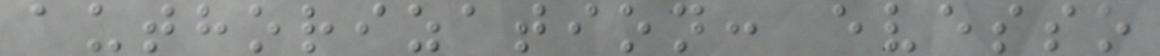authorization: evesso
